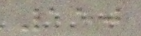150
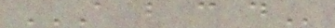A B C D
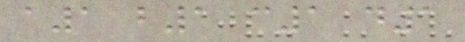a1 b1 c1 d1
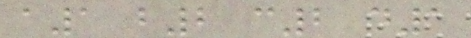a1 b2 c2 d1
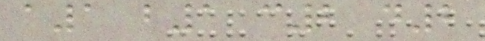a1 b1 c2 d2
